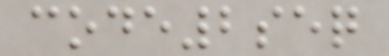code2seq
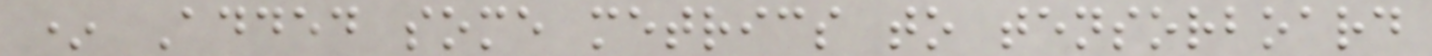* Added some metrics to tensorboard
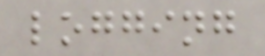logging
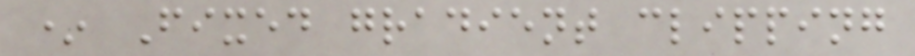* Fixed gradient clipping
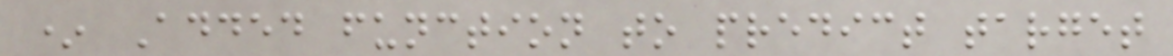* Added function to predict target
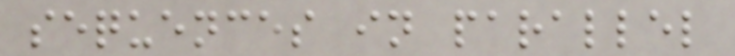sequences in parallel
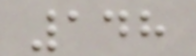148
